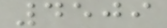4509
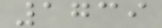1739
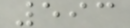593
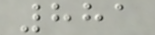881
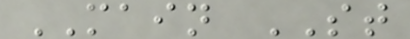MAIN ST
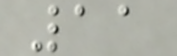11
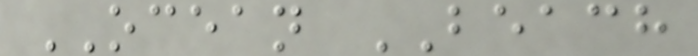OCEAN BEACH
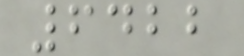6422
